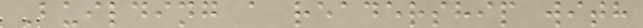Building a readership with
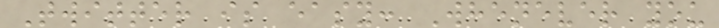Twitter is easy: Whenever you
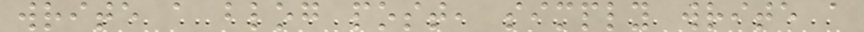write a blog post, simply write a
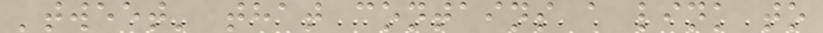'tweet' that contains a link to
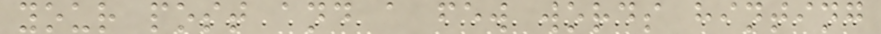your post and a few words hinting
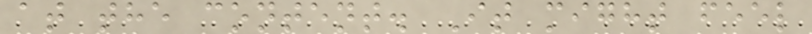at the content. It might feel
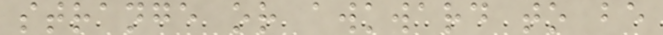strange or awkward to be
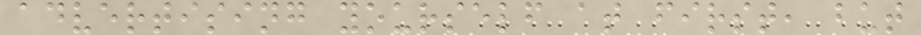advertising yourself at first, but
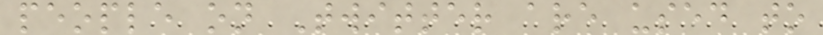people on Twitter are used to
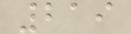219
